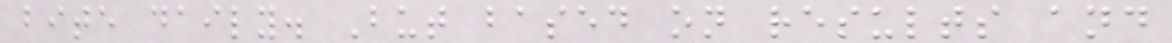bite daily. But based on results and
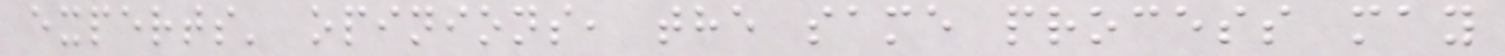experts' opinions, the same process may
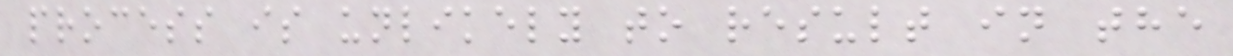process is unlikely to result in the
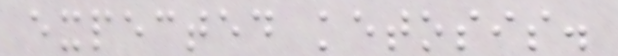expected ketosis.
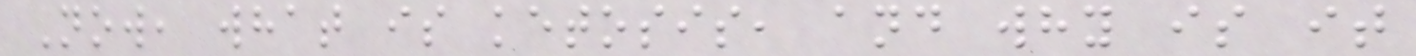Now, what is ketosis, and why is it
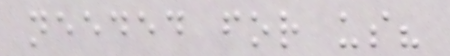needed for us?
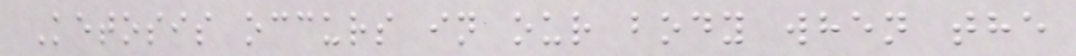Ketosis occurs in our body when the
